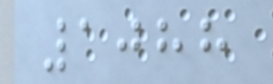1088
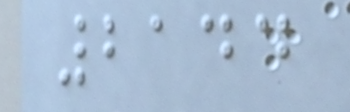2144
